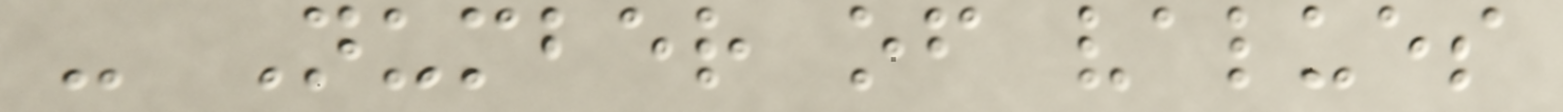- Number of values
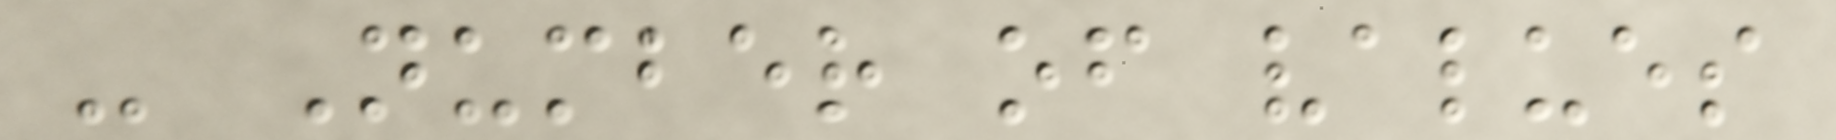- Number of values
